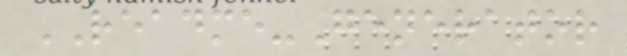README-Generator
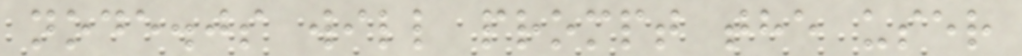node.js will prompt the user
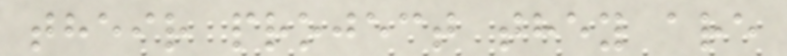their project they are
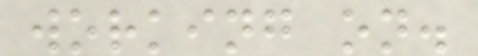working on.
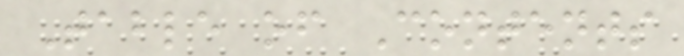Table of Contents
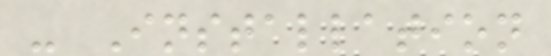- Installation
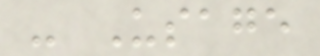- Usage
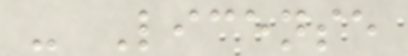- License
